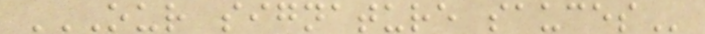OUR SIGNATURE SAUCES
